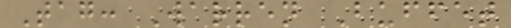Tag: Warren Buffet
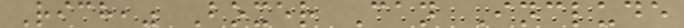Rich," Boxer Can Include
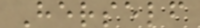Herself
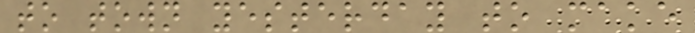to town yesterday to make
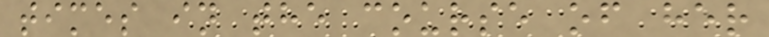times in the course of her
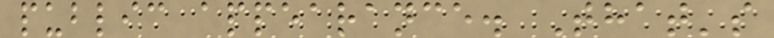public appearance. That's
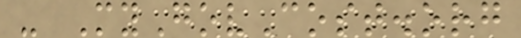- MyGovCost.org
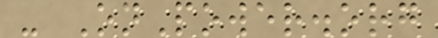- OnPower.org
